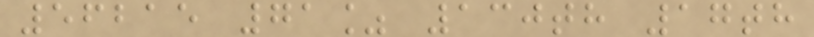56215 71% 130th 17th
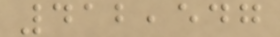412,547
